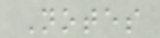Notes
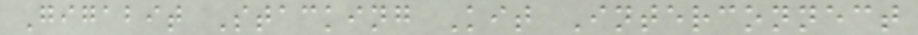Gigabit Stacking Kit Interconnect
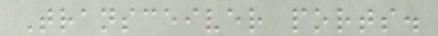Transceiver ports.
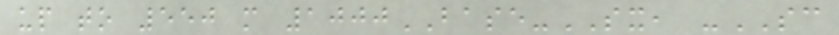up to 550 m 1000BASE-SX, -SC
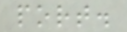port.
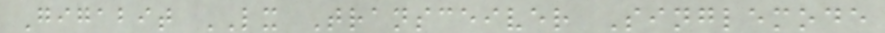Gigabit LX Transceiver Singlemode
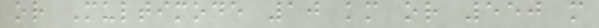or Multimode 10 km or 550 m
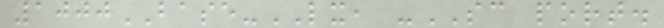1000BASE-LX, -SC port.
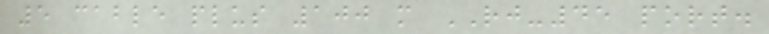5 cable plus 100 m RJ-45 port.
